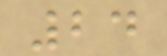24
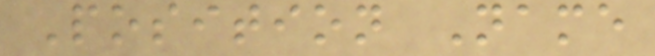Position Name
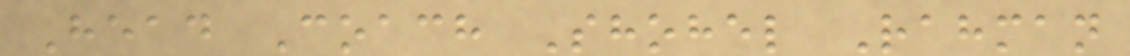Head Coach Shohel Rahman
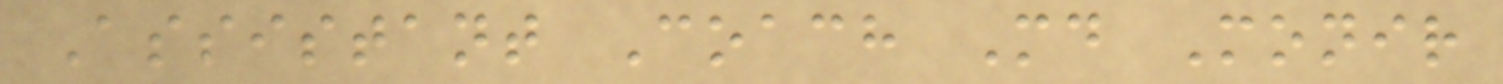Assistant Coach Md Monir
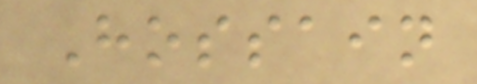Hossain
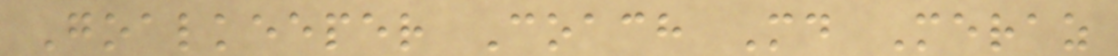Goalkeeper Coach Md Meraz
